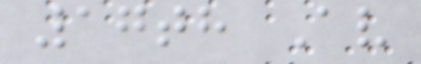17th Av
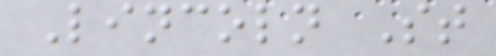Lincoln St
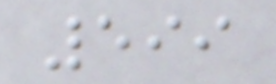599
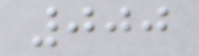000
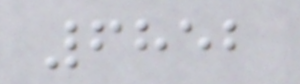6852
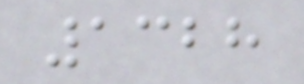1328
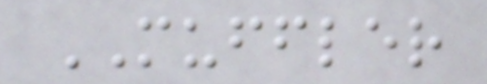MUFFLER
